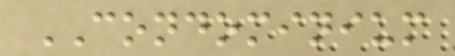CONDOMINIUM
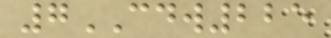7CDW225
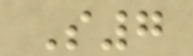S7
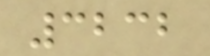3232
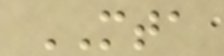MTA
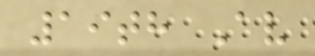19th Av
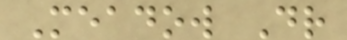Meadow Dr
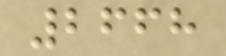2668
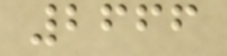2666
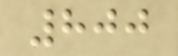800
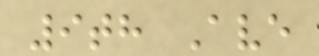9th Ave
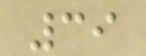39
